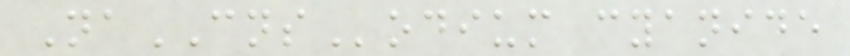NaCNSodium cyanide
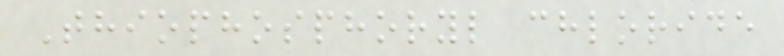Thiophosphoryl chloride
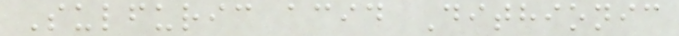Sulfuric acid Dithionic
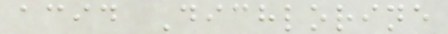acid Dichlorine
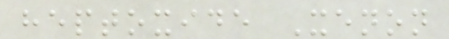heptoxide Xenon
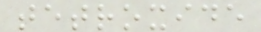tetroxide
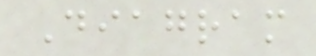Diagram
